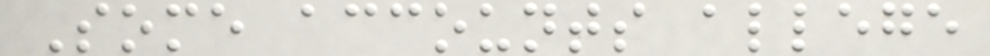Some accounts allege
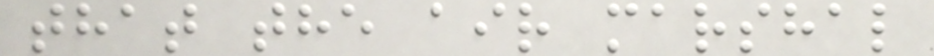that the air marshal
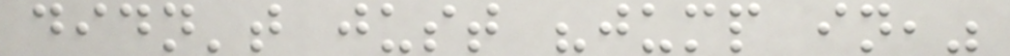didn't just "jump in,"
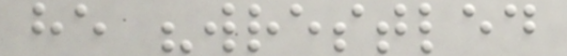he "wrestled
